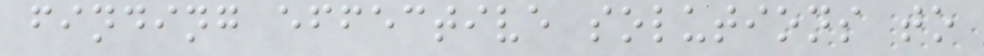finding effective solutions to
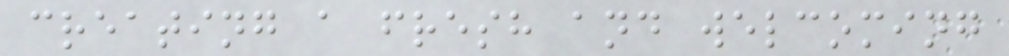creating a fresh and welcoming
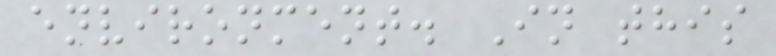environment. In this
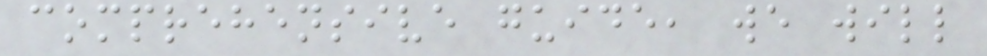comprehensive guide, we will
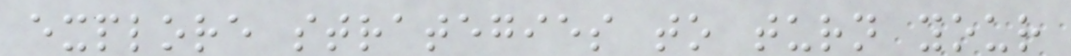explore strategies to turn your
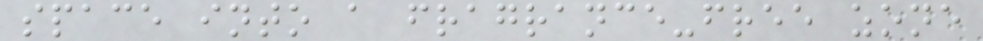space into a fragrance-free zone
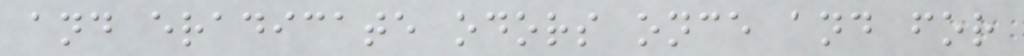and eradicate odors once and for
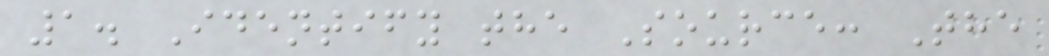1. Identify the Source: The
